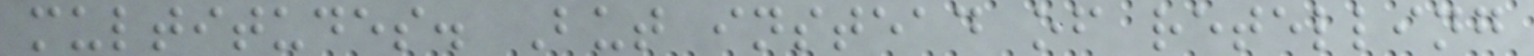multitudes. But instead of retelling
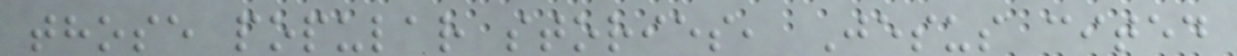those popular stories, Jesus cited
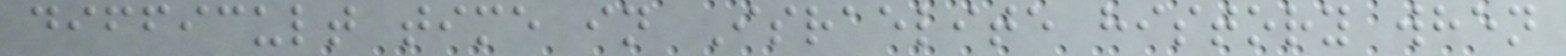difficult time in Israelite history when
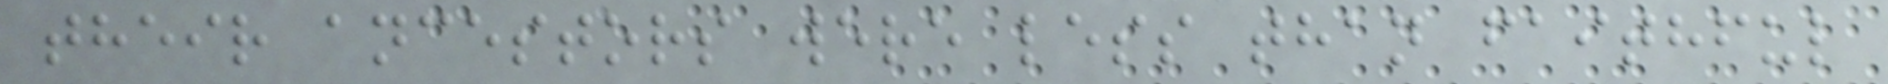their ancestors were less than faithful
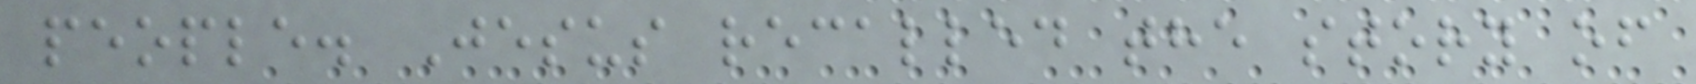people. Jesus recalled the story of
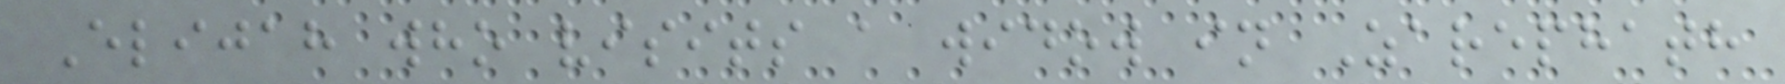Elijah who visits a widow in Zarephath
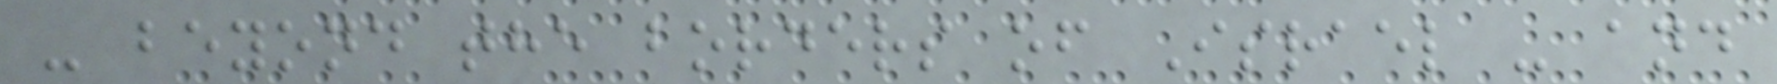- beyond the borders of Israel - and
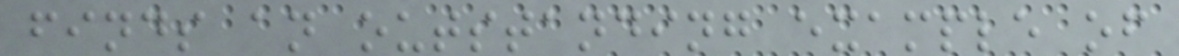finds an outstanding example of
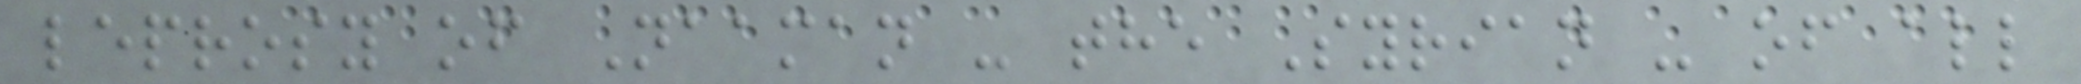leprosy of Naaman - the Syrian - of all
